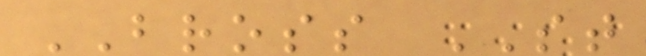BROSS ST
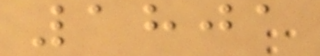1801
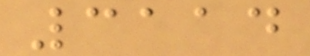3114
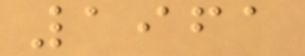1961
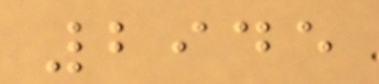2945
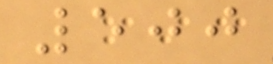500
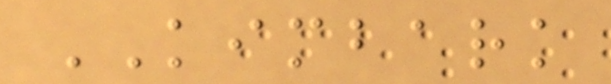KIMBARK
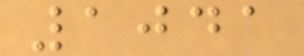1041
